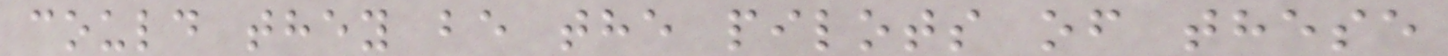could they be the pilots of these
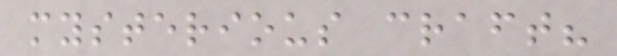mysterious craft?
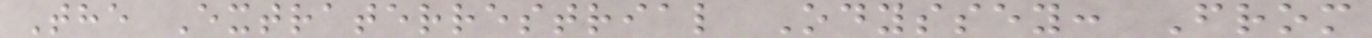The Extraterrestrial Odyssey: From
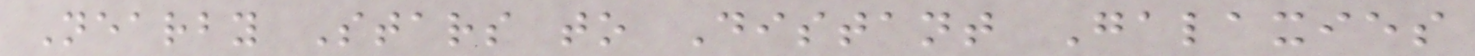Nearby Stars to Distant Galaxies
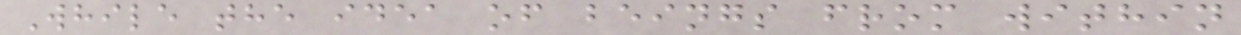While the idea of beings from within
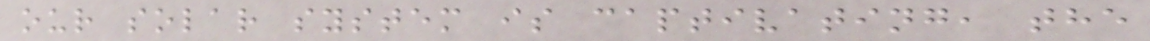our solar system is captivating, the
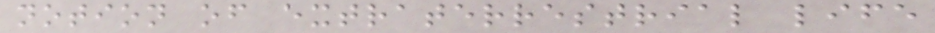notion of extraterrestrial life
